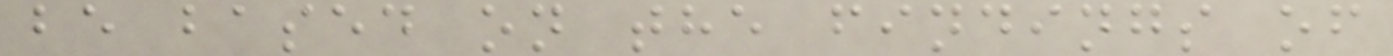be based on the findings of
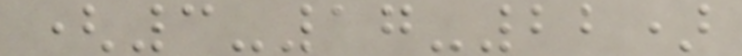(3-17-22)
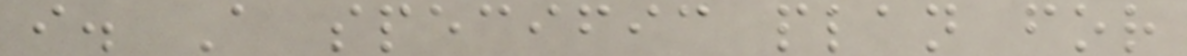i. A specific plan for
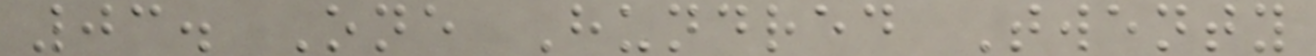03. One Hundred Twenty
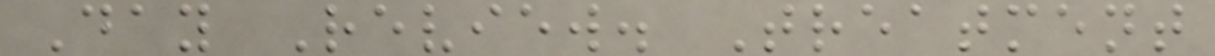Day Review. Treatment
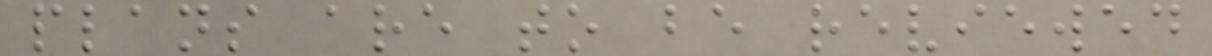plans are to be reviewed
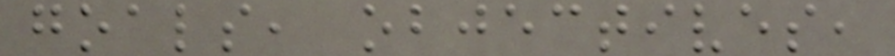goals, objectives,
